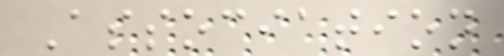Association
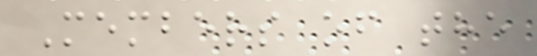Members of the
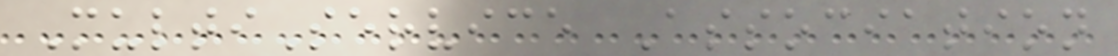MultiService Association
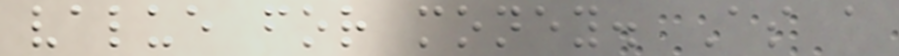value for money. As a
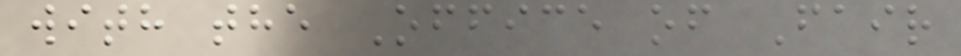with the Office of Fair
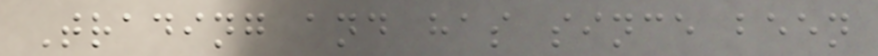Trading and has since been
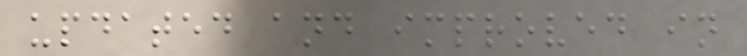updated and improved in
